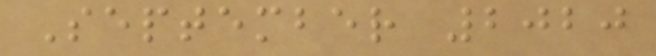September 2020
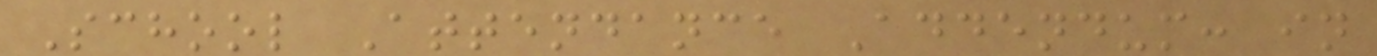School Attendance Addendum: in
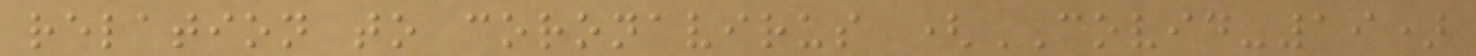relation to coronavirus (COVID-19)
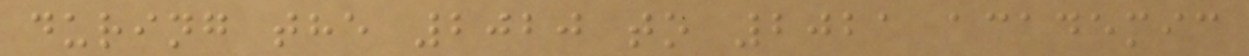during the 2020 to 2021 academic
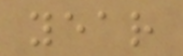year
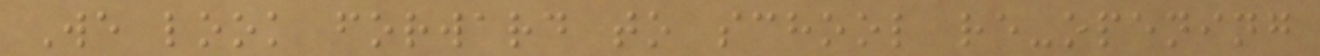We look forward to school re-opening
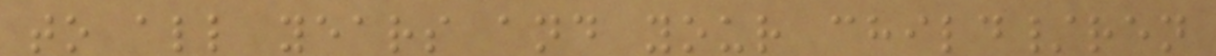to all years and your child/ren
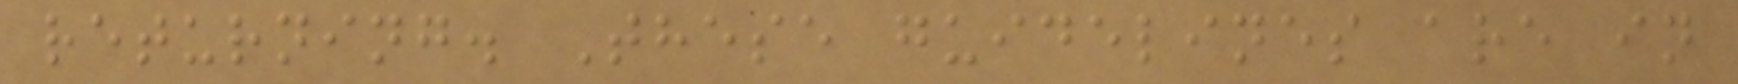returning. These guidelines are in
